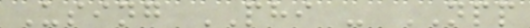Using PHI - NPP
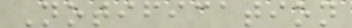Notification
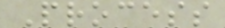Process
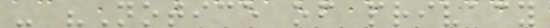- "Notice of privacy
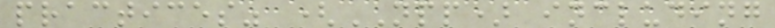practices" (NPP) including
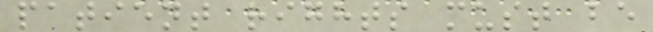patient rights must be
